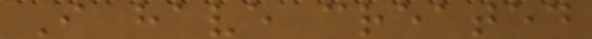I have created
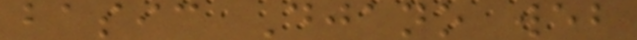basic Djano web
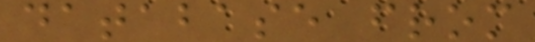database from
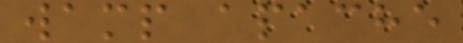wamp apache
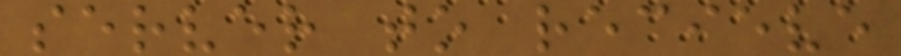server to recieve
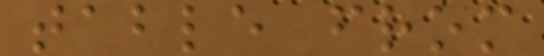table from
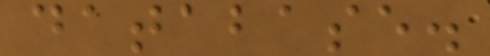database.
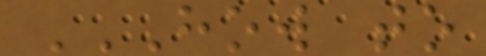HOW TO
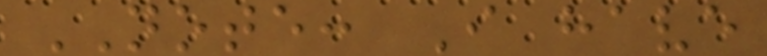NOTE: I have
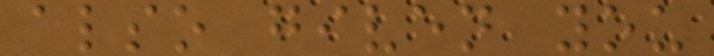also given you
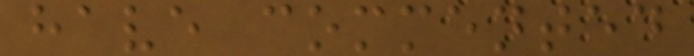have commented
